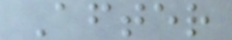After
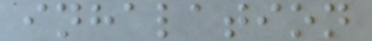inhalation
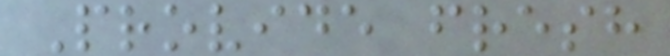Provide fresh
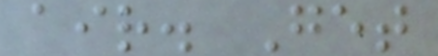air. Get
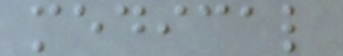medical
